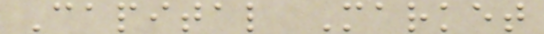Capital Market
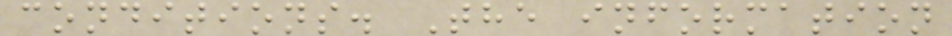conditions. The information
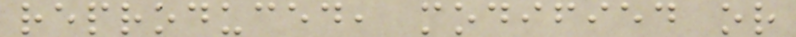reproduced, modified or
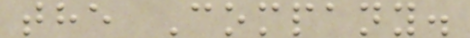the Company.
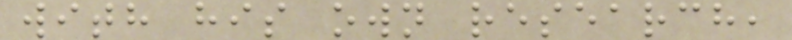with his own research,
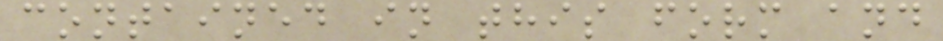contained in this form and
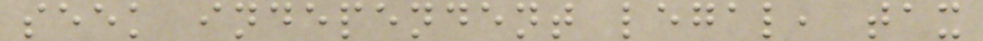seek independent legal, tax
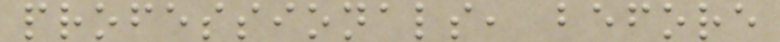professionals, before
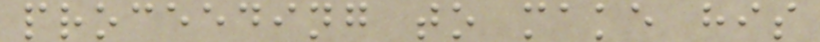proceeding to make his
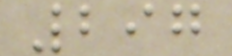297
